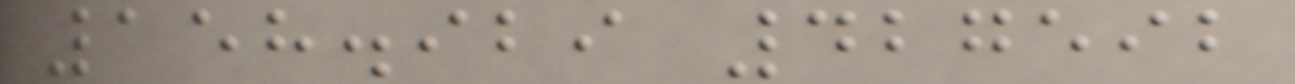158.929 427592
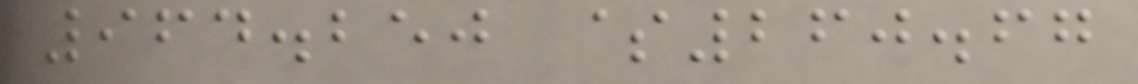964.250 $260.67
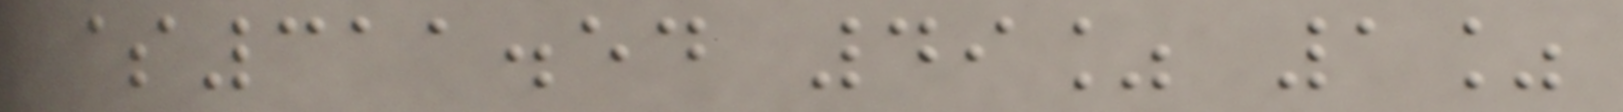$311.54 49% 1%
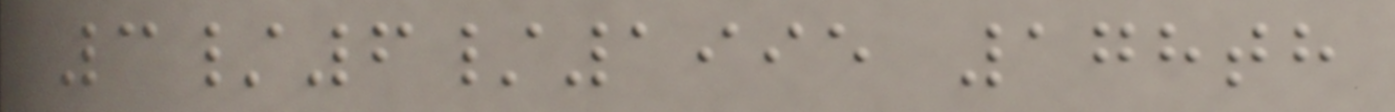3/6/1995 178th
